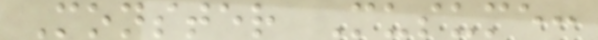Monster Musume:
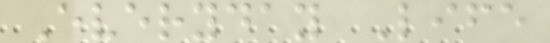Everyday Life
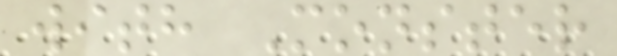with Monster
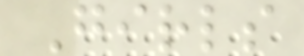Girls
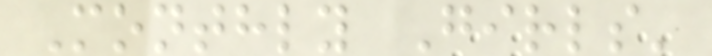Monthly Girls'
